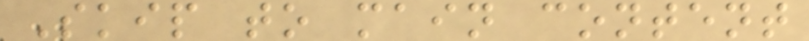Skip to main content
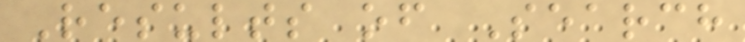Results of Search
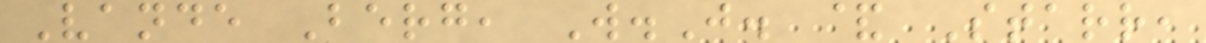Vande Berg, W.J. & Starr,
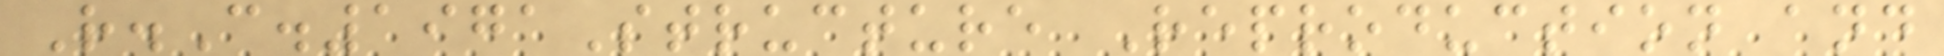R.C.1971Structure Reproduction and
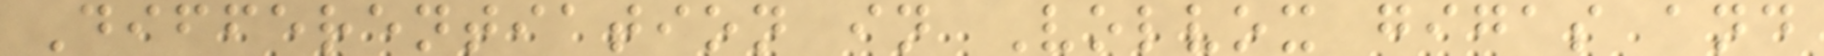Differentiation in Volvox gigas and
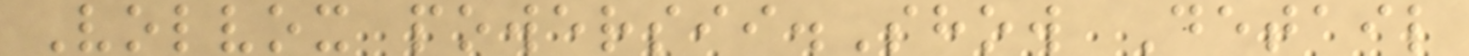Volvox powersii.Show Detail
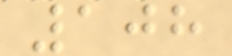108
